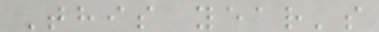This year's
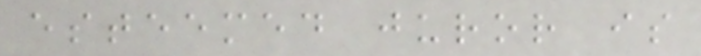esteemed juror is
